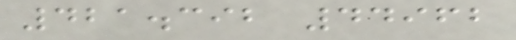421.392 44962
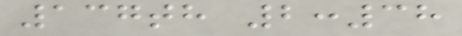137th 2:38
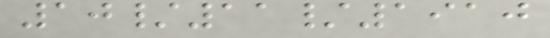10/11/1910
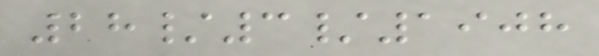28/3/1908
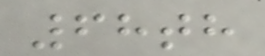68th
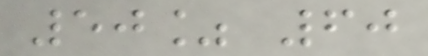50% 60
